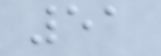51
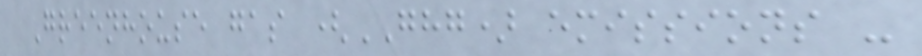Greenhouse gas (GHG) emissions -
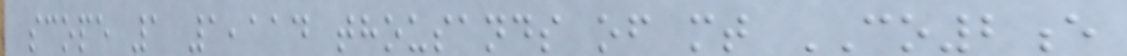scope 1 1,114 thousands of mt CO2e
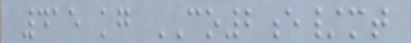415 kg CO2e/mt
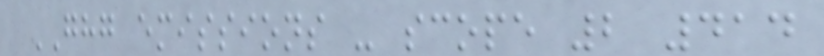GHG emissions - scope 2 414
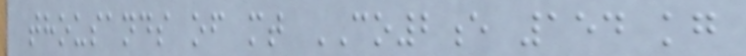thousands of mt CO2e 154 kg
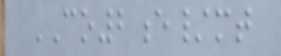CO2e/mt
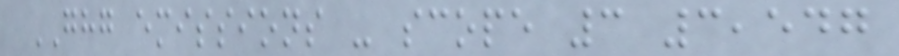GHG emissions - scope 3 3,547
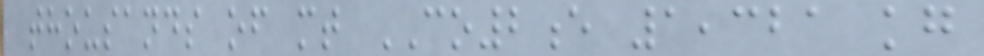thousands of mt CO2e 1,321 kg
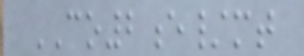CO2e/mt
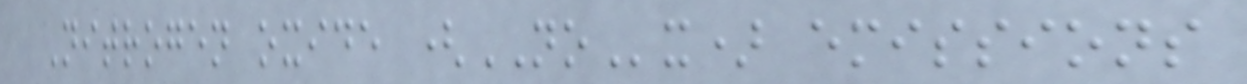Nitrogen oxide (NOx) emissions
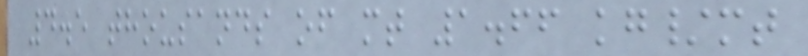4.5 thousands of mt 1.66 kg/mt
